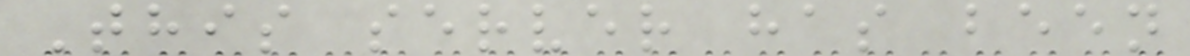This server has been
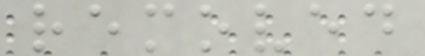removed
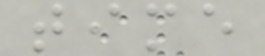time
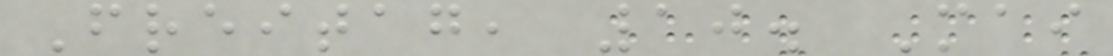Freitag, 10. Mai
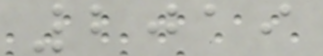2019
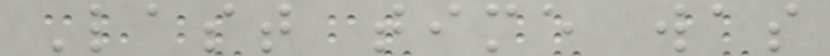Last time was
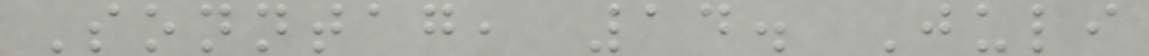Sonntag, 14. Juli
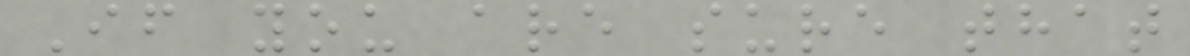If you are sure that
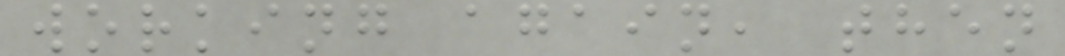working again, then
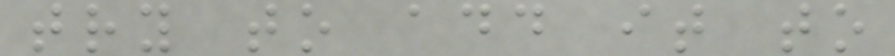try to add it to
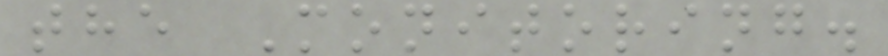the Monitoring.
